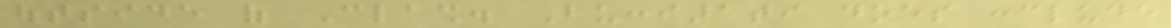outside of Clash. Bucciarati does conclude
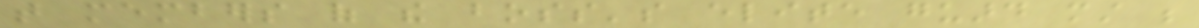that members of the boss's elite guard must be
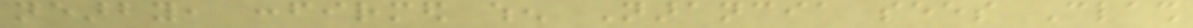nearby, confirmed when Narancia sees Clash
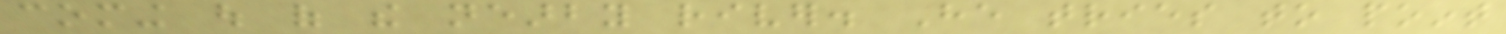coming out of the nearby river. He tries to point
